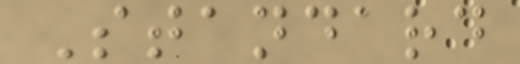Standard
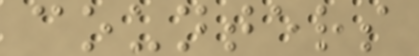counters
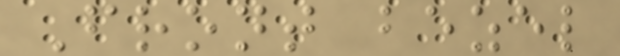Front bezel
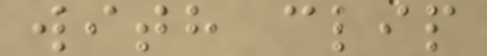with clip
